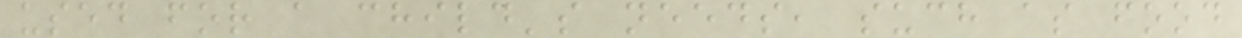used for a child's needs, such as food
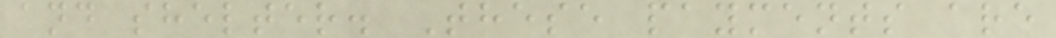and shelter. These payments are
